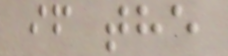if the
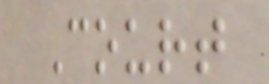Court
